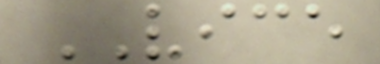VICE
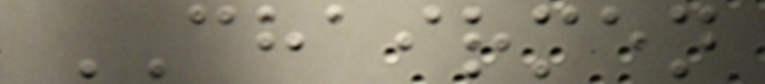CHAIRMEN
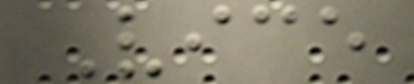Vice
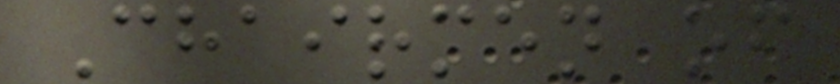Chairmen of
